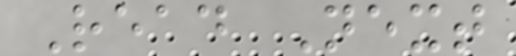Read Next
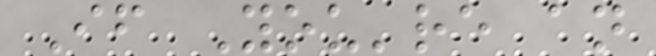If You're an
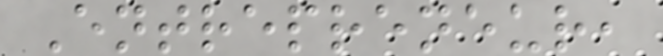Entrepreneur,
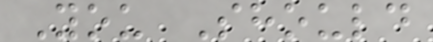You Should
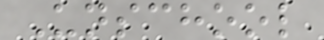Unschool
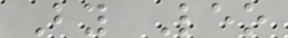By Leo
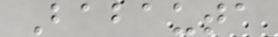Babauta
